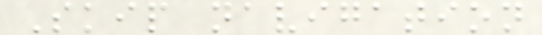Skip navigation
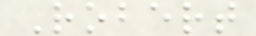Robert
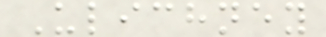Ulichney
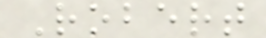Robert
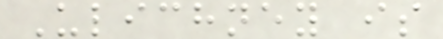Ulichney is
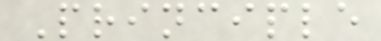Principle
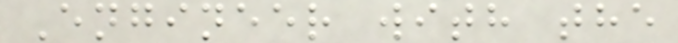Engineer with the
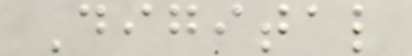Digital
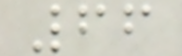66
